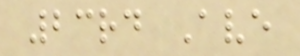23rd Ave
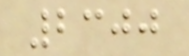2300
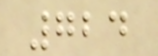724
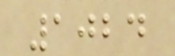1024
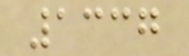1337
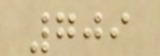709
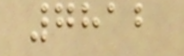7812
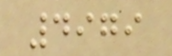4979
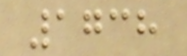1738
